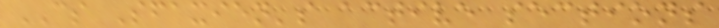CS Sfaxien's active sections
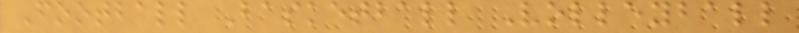Football Basketball Volleyball
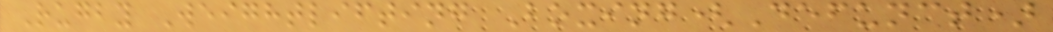Rugby Weightlifting Boxing(Defunct)
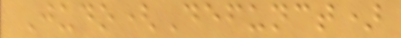Judo(Defunct)
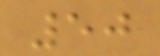50
